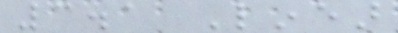3.1 Linear
